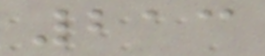213
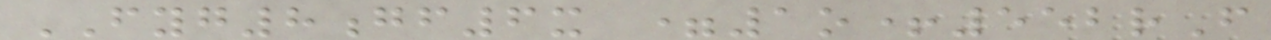FYG8gf6x =1o+552rF
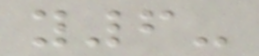y6-
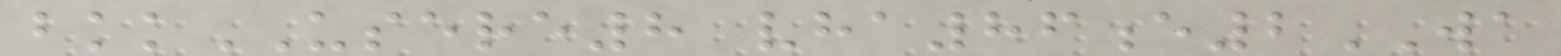bkkUSERE8 vha86e2WA
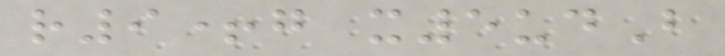r9+g x5udB
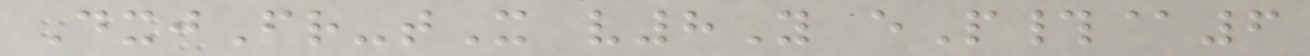DxjFr-tX v8Y eP#@6
